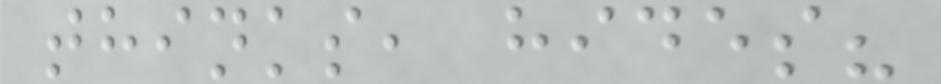thinks, hides?
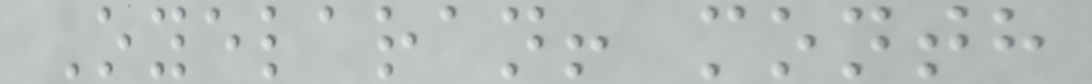Oyelaran! month
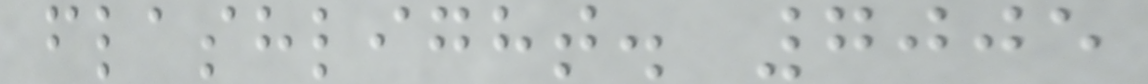flashlight. 7005
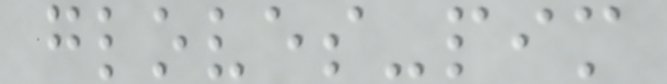gloves-pim
